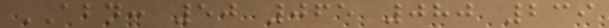ABN: 50 065 080 239
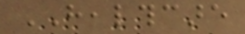HEALTHCARE
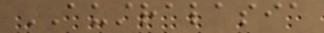AUSTRALASIA
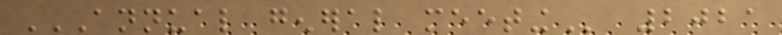ANNUAL GENERAL MEETING 2021
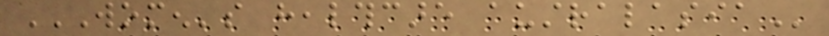WOMEN'S HEALTHCARE AUSTRALASIA
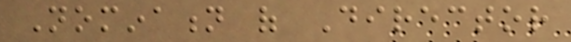Nomination of Director
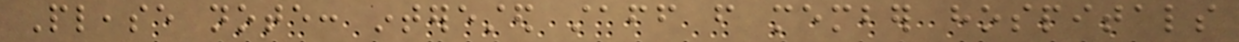Please note: interested staff from member hospitals
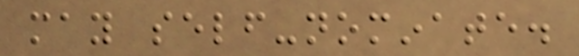may self-nominate.
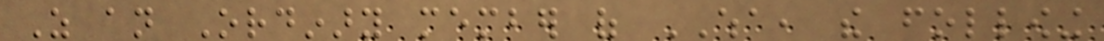As an Ordinary member of WHA, the following
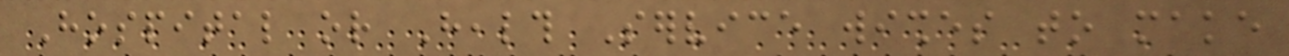Hospital or Health Service wishes to make
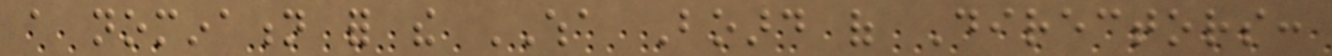a nomination for the WHA Board of Directors:
